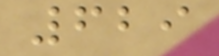629
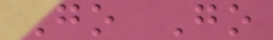Go Go
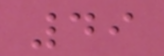49
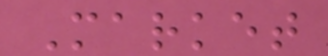Market
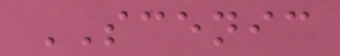SCENIC
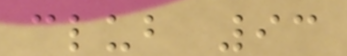club 93
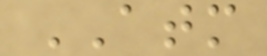ATM
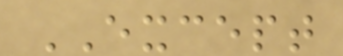EXCEPT
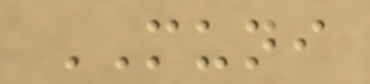MUNI
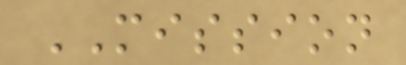MISSION
